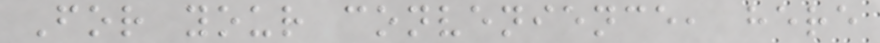For your convenience, here
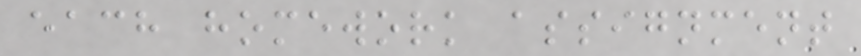each homework assignment
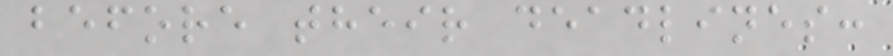before their deadlines:
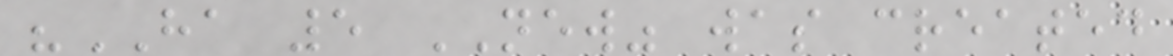"HA 5 NEW" was created
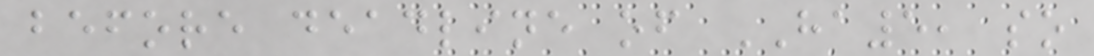before deadline of HA5, so
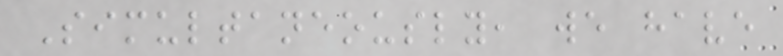Simultaneously, we have
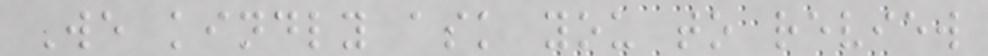We kindly ask you to review
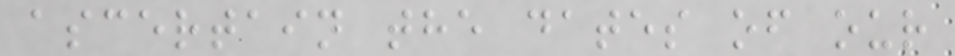ascertain the dates of our
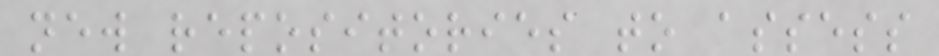new repositories to assess
